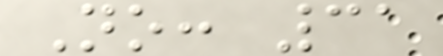No: 31
